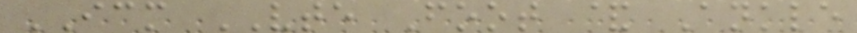ICM VTE Foot & Ankle
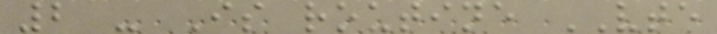2 - Is routine VTE
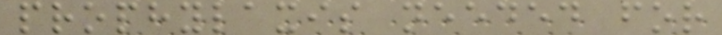prophylaxis needed for
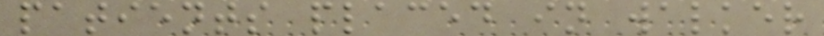patients placed in walker
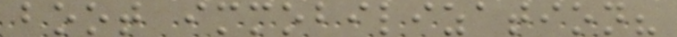boot immobilization?
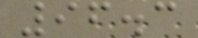96.3
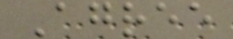Agree
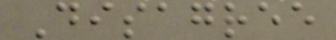Disagree
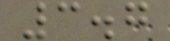3.7
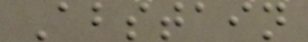Abstain
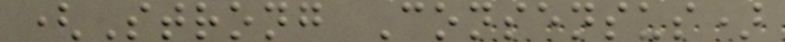(Strong Consensus)
